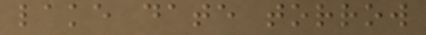lake date torrow
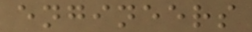engineers
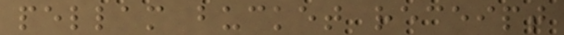pellam bucket receipt
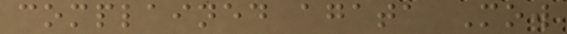complained agata Mow
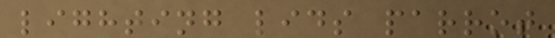lighting lids parrot
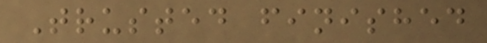Trusted finished
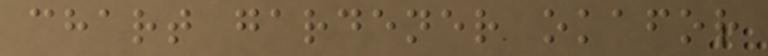chart gardener okafor
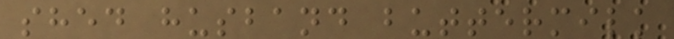shed husband buttermilk
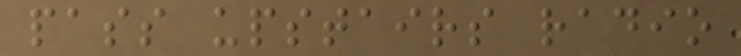pass upstairs radio
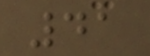41
